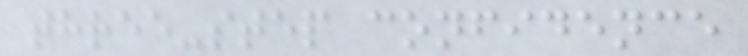three-step confidence
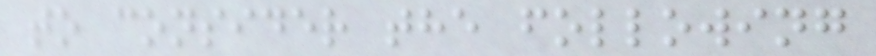to consider the following
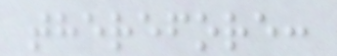therefore:
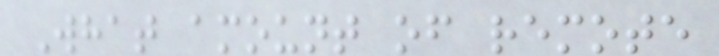What amount of remote
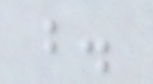b.
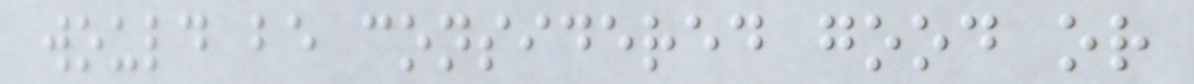would be considered good or
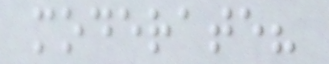moderate?
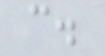c.
